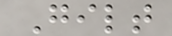Gilt
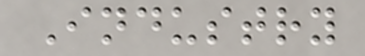Industry
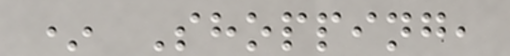* Shopping,
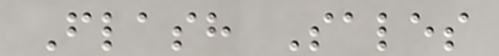Flash Sales
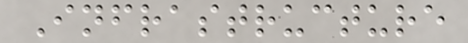Infrastructure
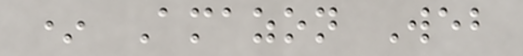* Amazon Web
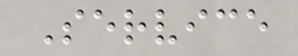Service
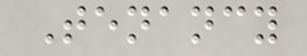Tenancy
